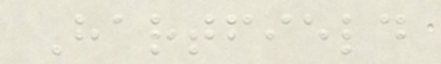Hartfield
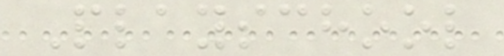Playschool
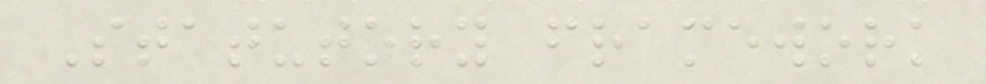Statutory framework
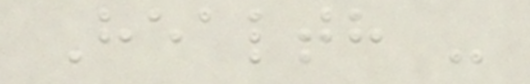Health -
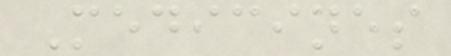Medicines
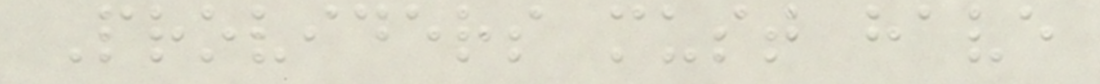Providers must have
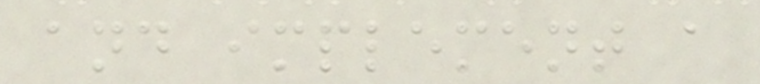and implement a
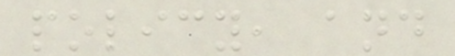policy, and
